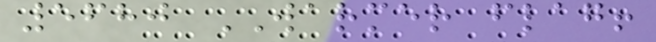5680 WARMER flag!
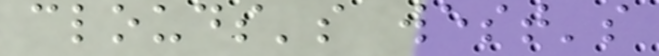clouds's west's
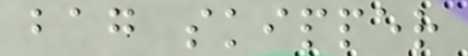bag skipper
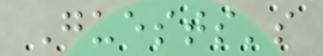Guests's
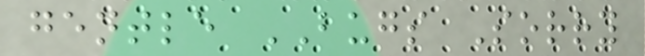gentle BUGS Sorry
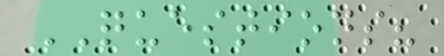QUESTIONS?
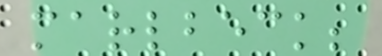marlbeck;
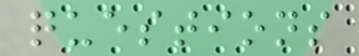questions
